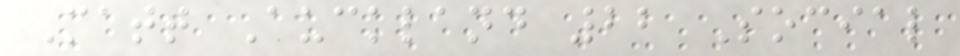Matt Auckland 22 Social
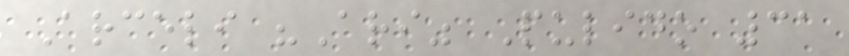Arceli "Ari" Pulido 31
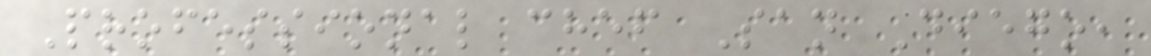Professional chef San Diego,
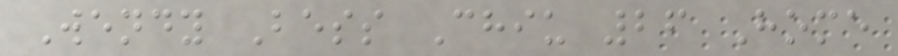Wendy Bess Chiu 26 Home
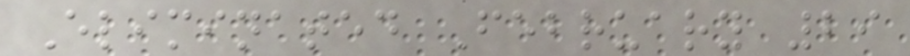Eliminated February 29
